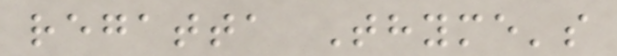regatta Thyme's
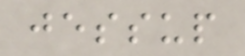jessup
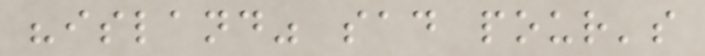"island" sad pour's
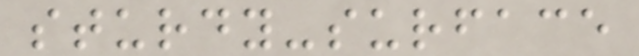sturdy-surface
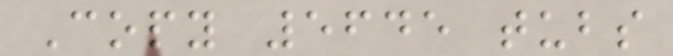Copy 5645 tubs
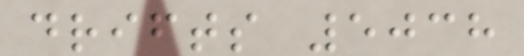drifts 5038
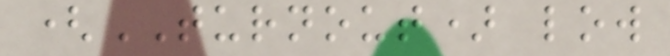(TURNOUT) low
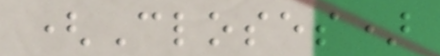(Closes)
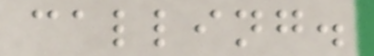calling.
